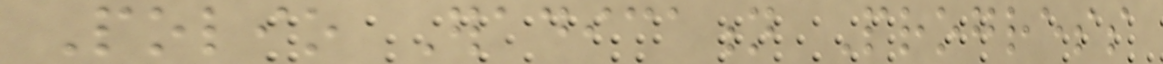Polio Eradication Progress
